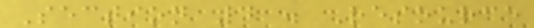Section 4 . Resource
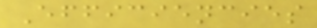Efficiencies
